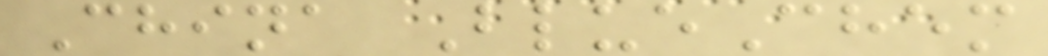China BlueChem
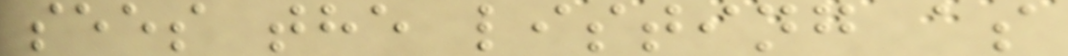sees the listing as
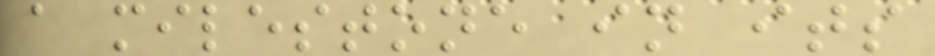a milestone in its
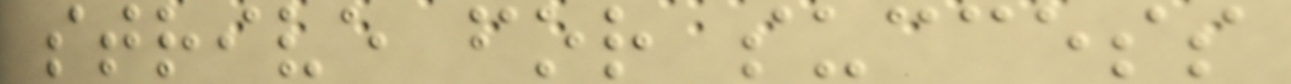strive for success
